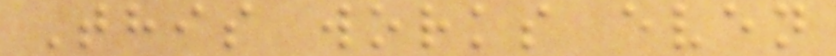This works even
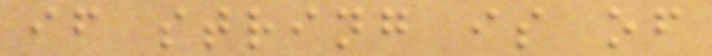if string is of
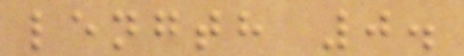length 0.
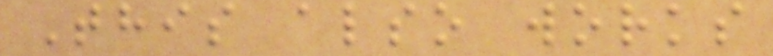This also works
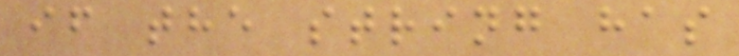if the string has
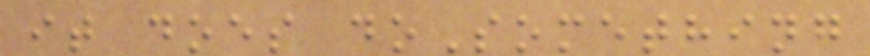it does doSomething
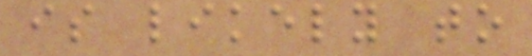is likely to
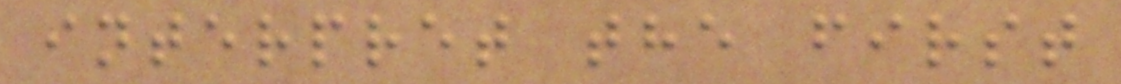interpret the first
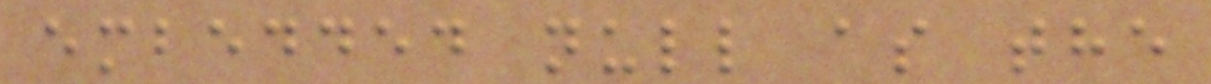embedded null as the
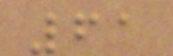61
